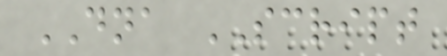DNA SCRIPT
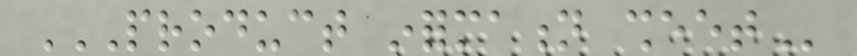PRODUCT INFORMATION SHEET
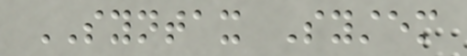SYNTAX System
